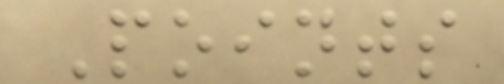Points
